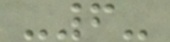-6-
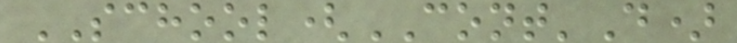SCHOOL(CONT'D)
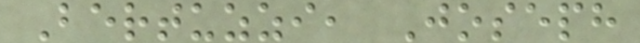Bertuzzi, Joseph
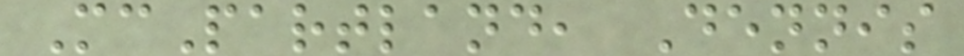McPartland, Dennis
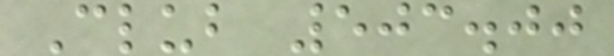Club 503.00
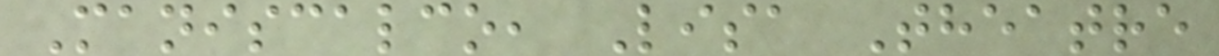Maniscalco, Lisa Theatre
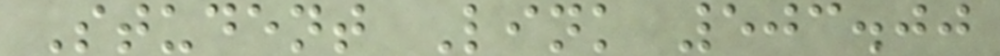Student Link 503.00
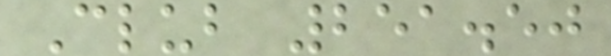Club 251.50
